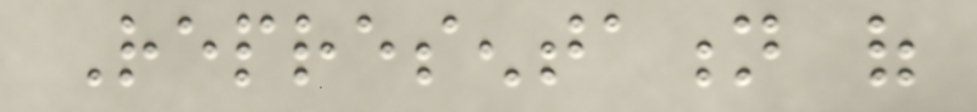Representation of
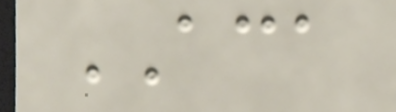ACA
